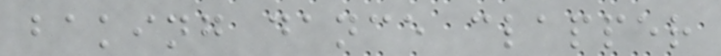baking dance clapper
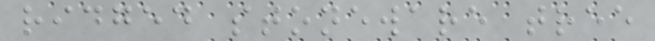ridged stoneware tree
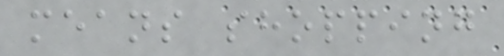means shopping
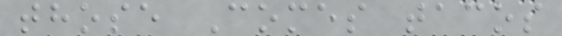those Comes tacos
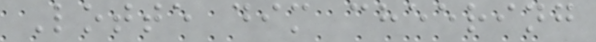Lotte dim cheering
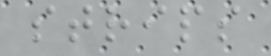strips
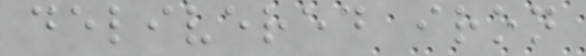delivered iron
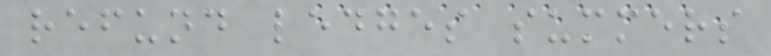refund ledges summers
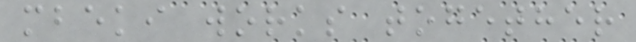mbeki works together
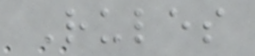Rules
